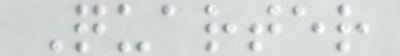Quarter
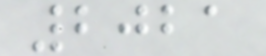2021
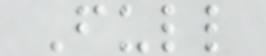Full
